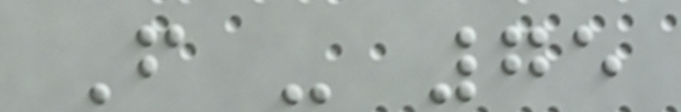F - 75
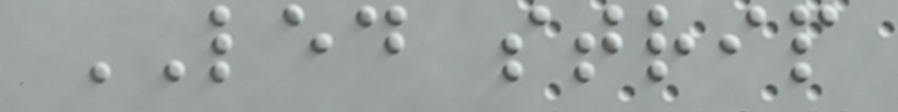LED strip
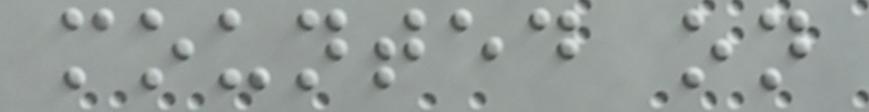mounted on
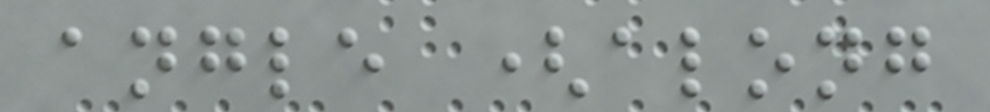angle (along
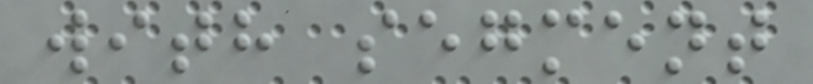with segment
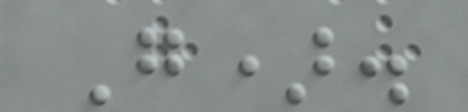G).
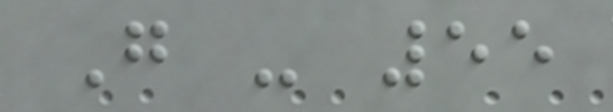G - 55
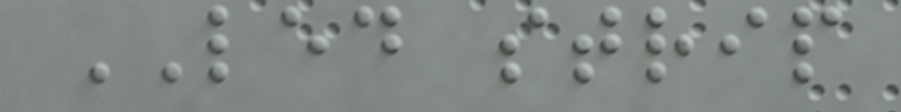LED strip
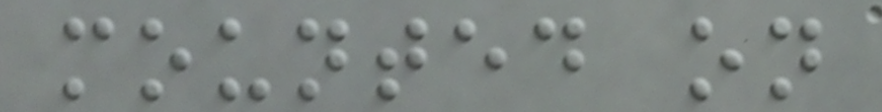mounted on
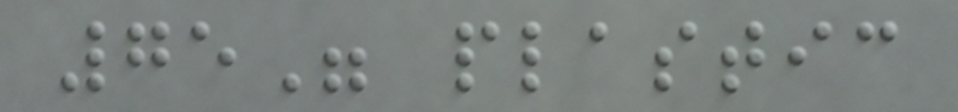75" plastic
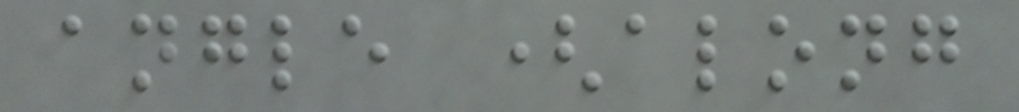angle (along
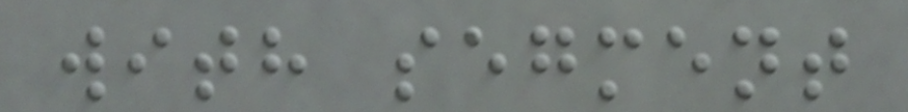with segment
